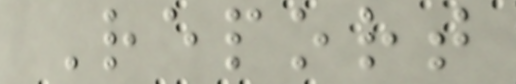Report
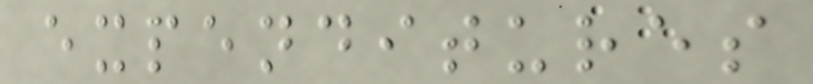expenditures
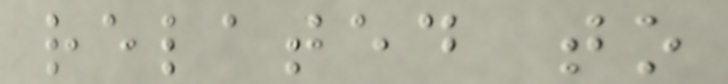related to
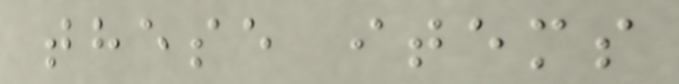these items
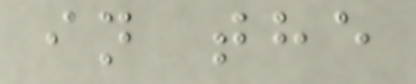in the
